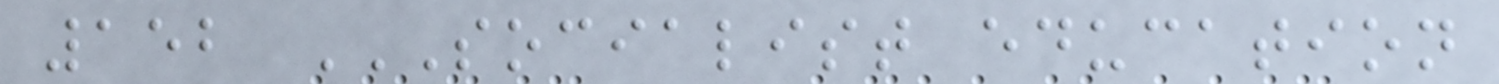152 SOCIALIST EDUCATION
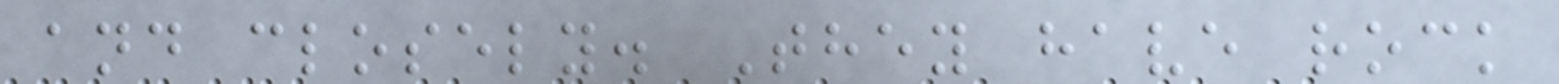and closely. They have rock
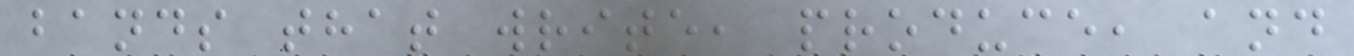bands that write, produce, and
